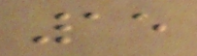15
